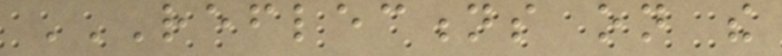REFLECTIONS ON THE
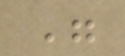"
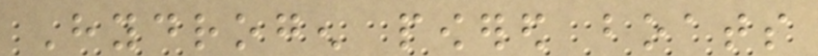Hydrogen powered boats
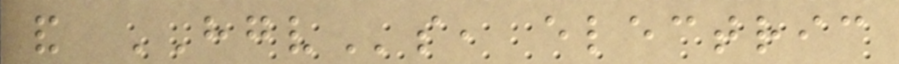and HGVs, electric
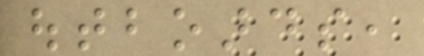outboards,
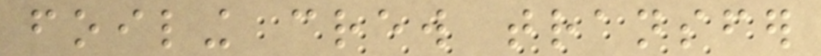foiling crew transfer
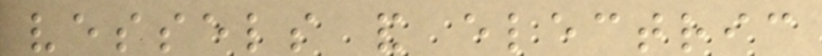vessels and electric
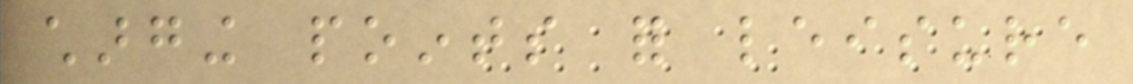charging points for leisure
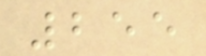255
